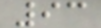93
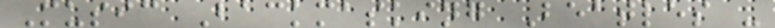Music Backmasking Beatles -
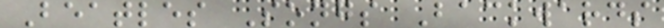Beatles Songs Backwards
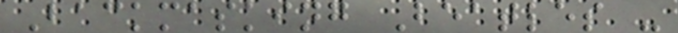Backmasking Beatles -
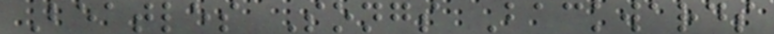Beatles Songs Backwards
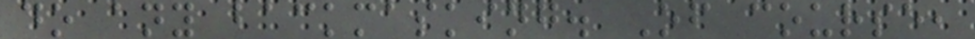do any backmasking. Of course,
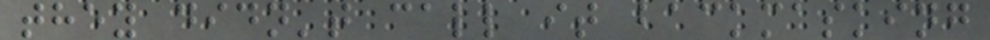they didn't call it backmasking
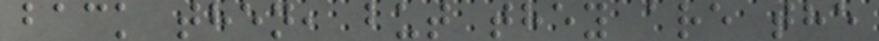back then, but they are the
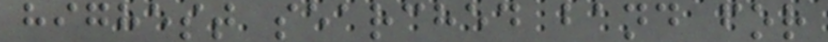highest searched band for
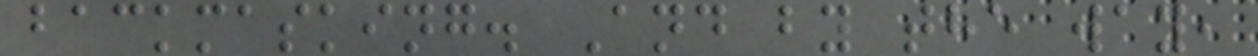backmasking. And by the way,
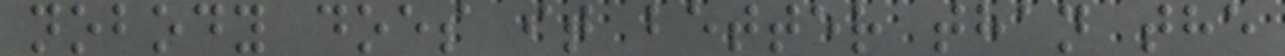nobody does it better than the
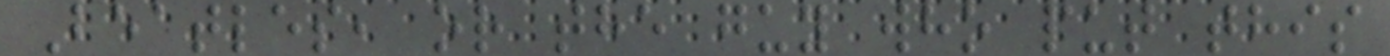Beatles, or the guy who put this
